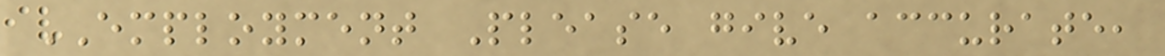EMPLOYMENT Please give accurate,
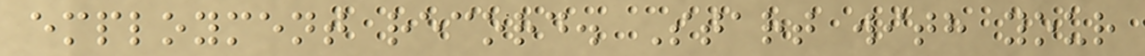employment record. Start with your
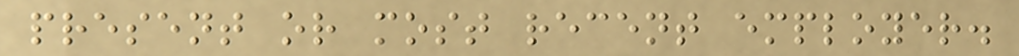present or most recent employer.
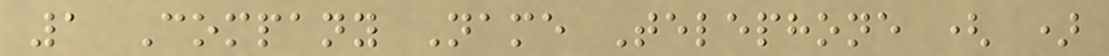1 Company Name Telephone ( )
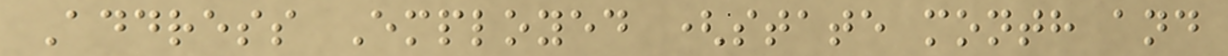Address Employed (state month and
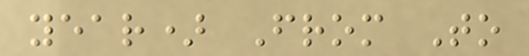year) From To
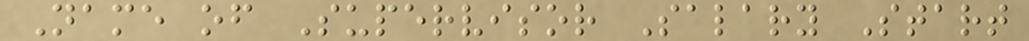Name of Supervisor Salary Start
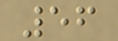56
